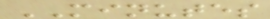MINUTES
